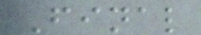Final
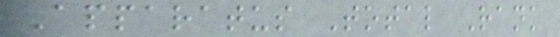Apparatus Total Rank
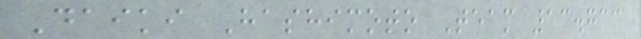Daiki Hashimoto Team 13.733
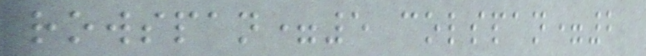rowspan=5 colspan=2
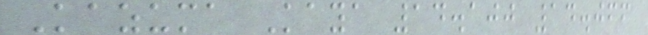Kazuma Kaya 14.100 14.066
